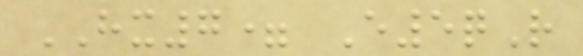HX7= E5qR
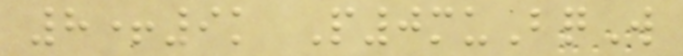8+9k P0muBqW
